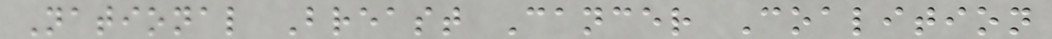National Breast Cancer Coalition
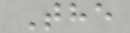The
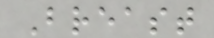Breast
